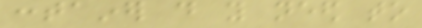container do you need to
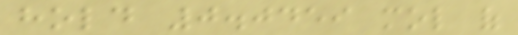hold 0.0459 mol of
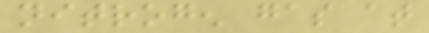nitrogen gas at
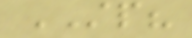STP?
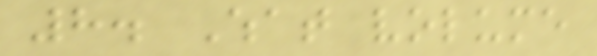8. What volume
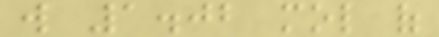will 1.02 mol of
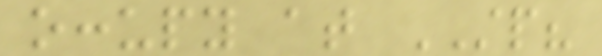occupy at STP?
